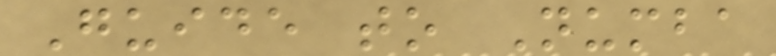Guide to Numba
